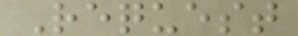Request
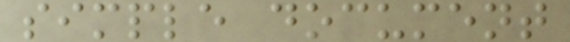simple document
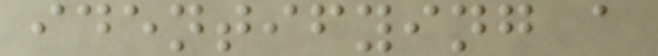identifying a
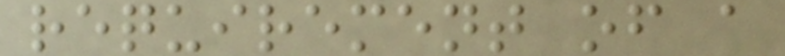requirement of a
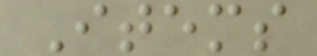Items
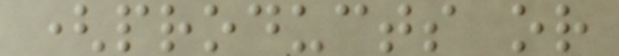(products or
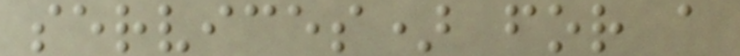services) for a
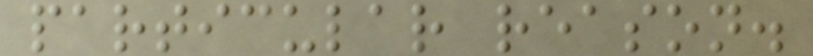particular reason.
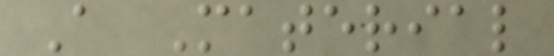A Material
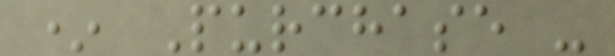* Purchase -
